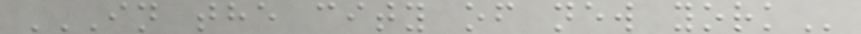IN THE CITY OF NEW YORK
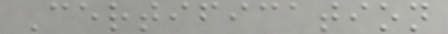Certification
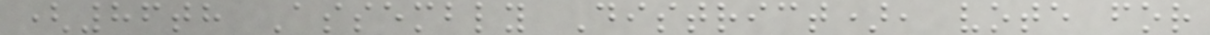(86th Assembly District), vote for
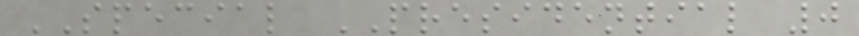SPECIAL PRESIDENTIAL 0
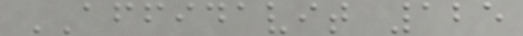AFFIDAVIT 125
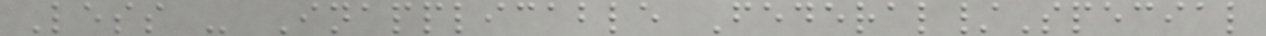Less - Inapplicable Federal/Special
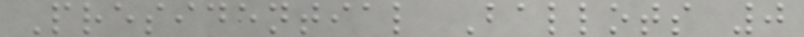Presidential Ballots 0
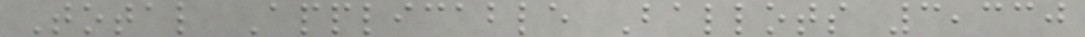Total Applicable Ballots 3,330
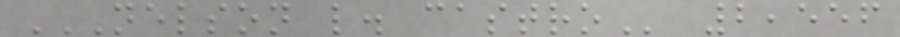NELSON L. CASTRO 2,556
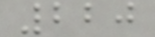220
